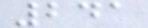241
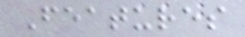Features
